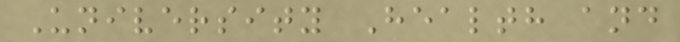University Health and
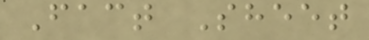Fact Sheet
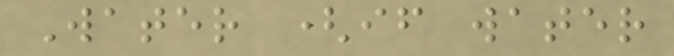Water (if water
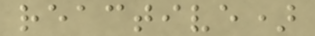reactive)
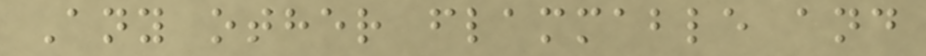Any other flammable and
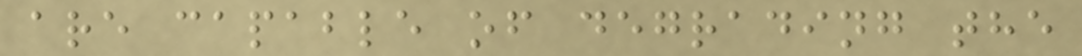are capable of degrading the
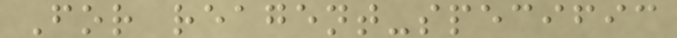For reagent-specific
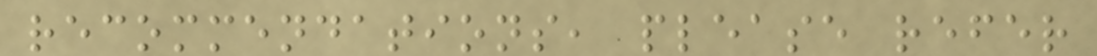recommendations, please refer
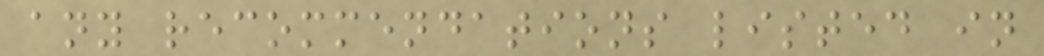any recommendations listed in
